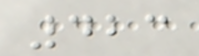423
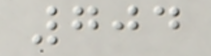704
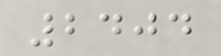2404
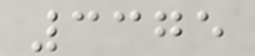3375
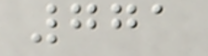771
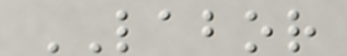LABOR
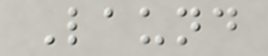Laund
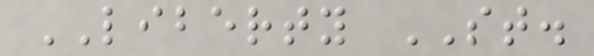LIBERTY ST.
